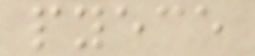pyece
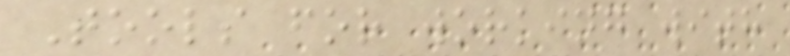Tools for working with
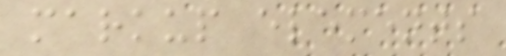markup elements
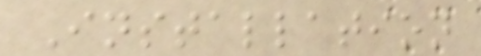Installation
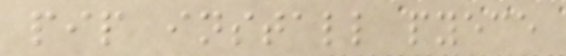pip install pyece
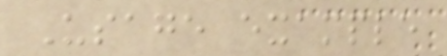Usage example
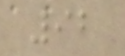92
